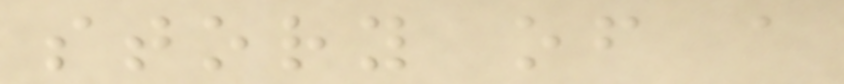story of a
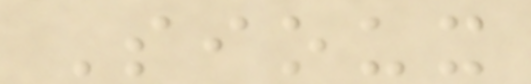Sioux
